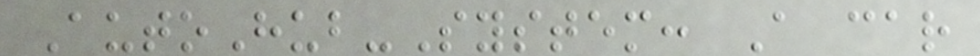AutoHub-System: A car
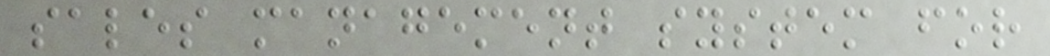sales management system for
